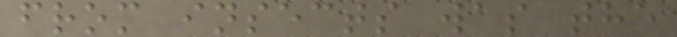from insects was the
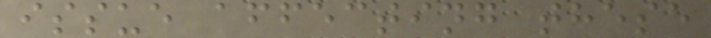issue affecting these
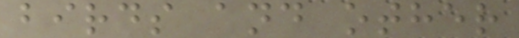birds and other
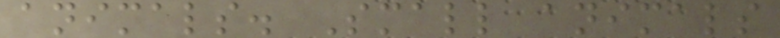animals. Small animals
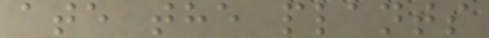ate the plants
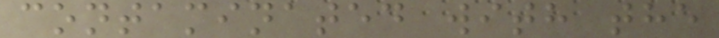contaminated with the
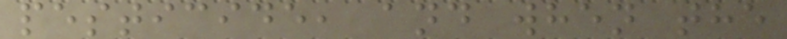pesticide, and when the
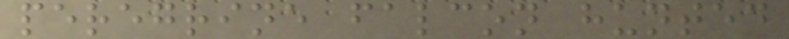peregrine falcon hunted
